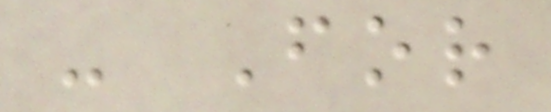- For
